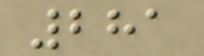281
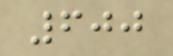600
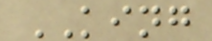KING
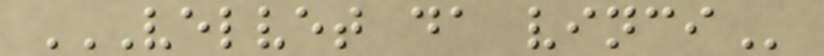VELVET DA VINCI
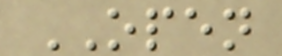OPEN
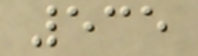535
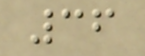36
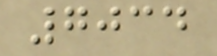7034
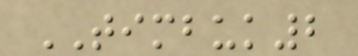TIMBUK2
